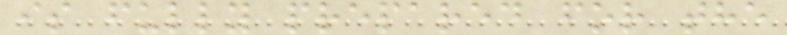is fully prepared for the
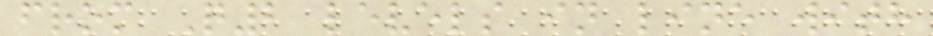from Q2 levels in line with
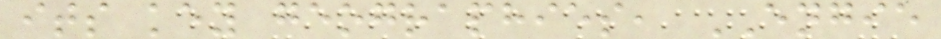its key geographies, ENGIE
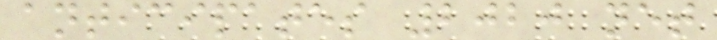anticipates 2020 net
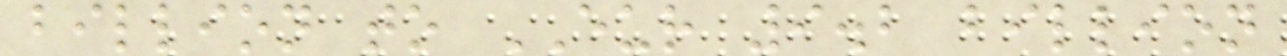billion to EUR 9.2 billion
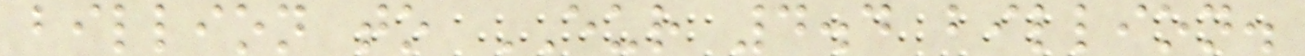billion to EUR 4.4 billion.
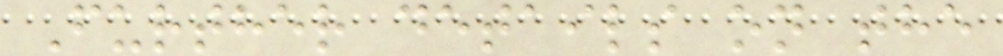Further details on the
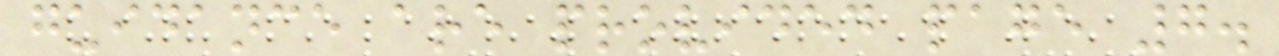guidance are provided page 7.
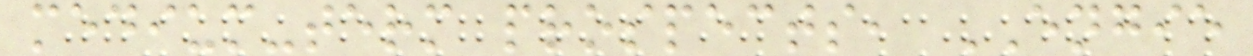medium-term prospects, ENGIE
